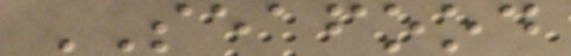SEAFOOD
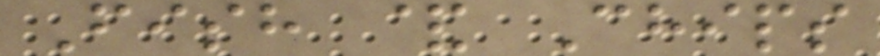Fish & Chips
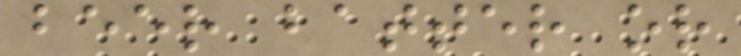beer batter or
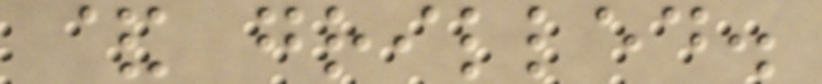& grilled.
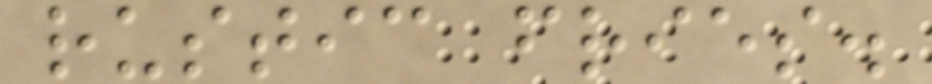rustic fries.
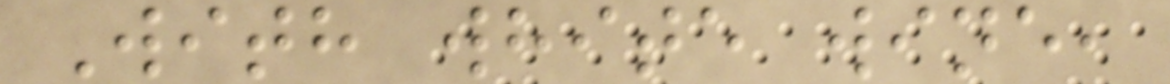With white wine,
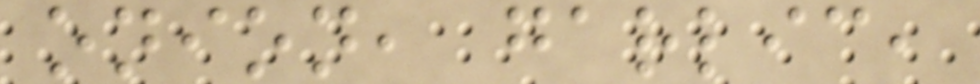onion, garlic,
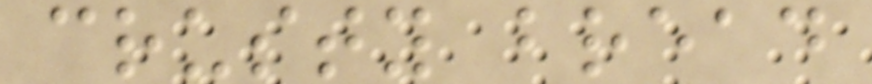crusty bread
